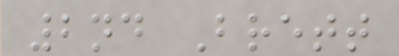2nd Brett
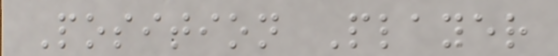Position Player
